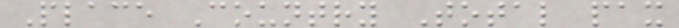Place Country Total pax
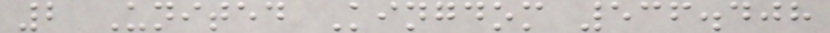2 United Kingdom 536.408
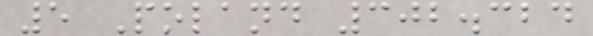5 Poland 302.324
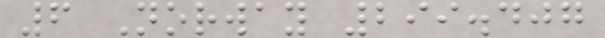6 Norway 299.407
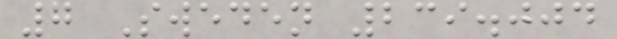7 Sweden 239.004
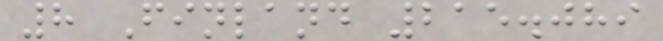8 Finland 215.089
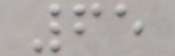65
